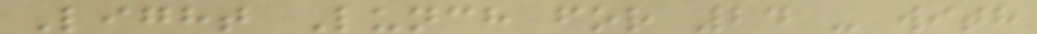Light Lunch for 24 - with
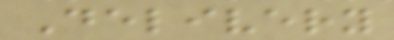Delivery
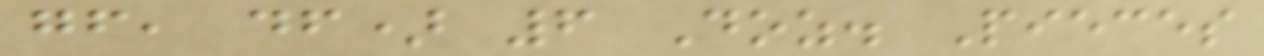gf, df) 6 Doz. Pieces
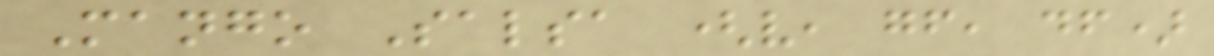Mango Salsa (v, gf, df)
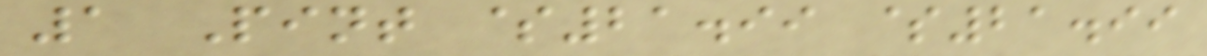1 Pint $21.99 $21.99
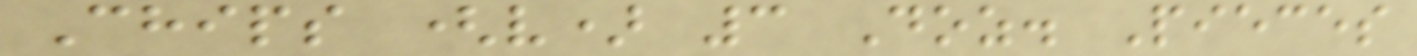Chips (v) 3 Doz. Pieces
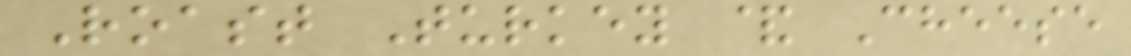Roast Turkey & Cheese
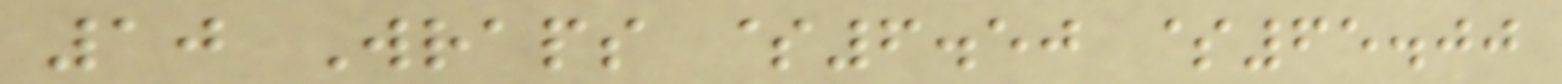10 Wraps $6.50 $65.00
